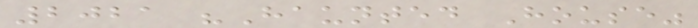2021 "Haunted House"
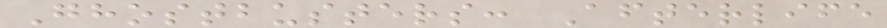Ghostbusters: Afterlife
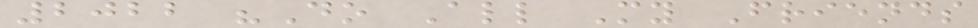2022 "Do All My Friends
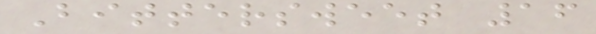Bittersweet 16
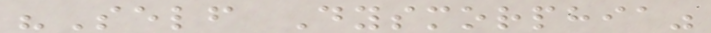"Self Dysmorphia"
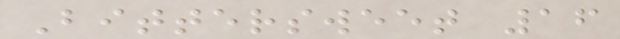Bittersweet 16
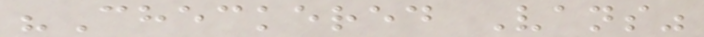"Checkered Vans"
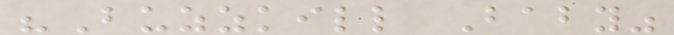"Buzzkill Baby"
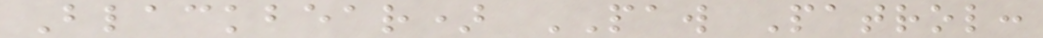Blackbear) PAW Patrol:
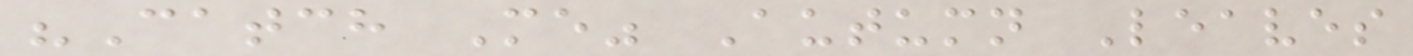"Catch Me" Autumn Leaves
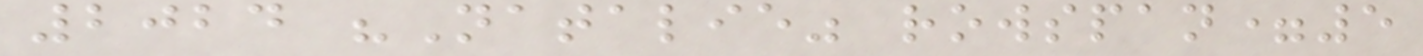2024 "Natalie" rowspan=5
